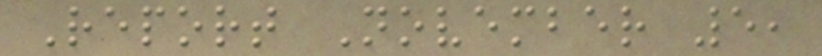Report November 5,
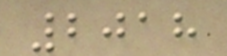2018
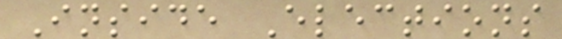Inside Elections
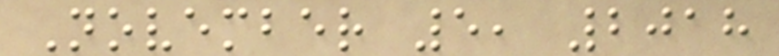November 5, 2018
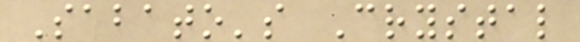Sabato's Crystal
